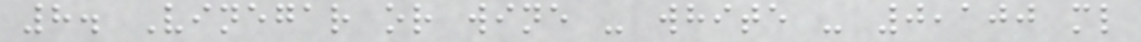8. Vinegar or wine - white - 0,100 ml
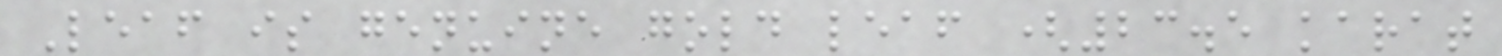Leaf is genuine gold leaf (23.5 karat
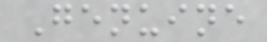Genuine
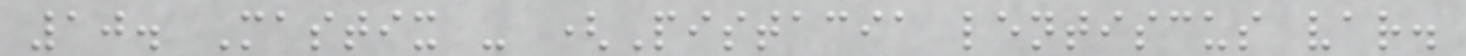10. Mastix - (Pistacia lentiscus var.
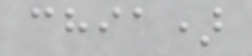chia)
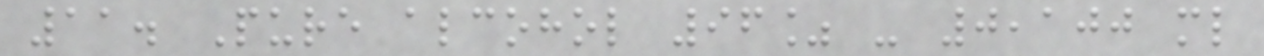11. Pure alcohol 96% - 0,100 ml
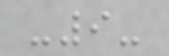-9-
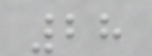28
